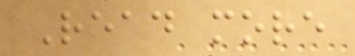Read more
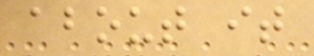about it
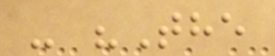- "The
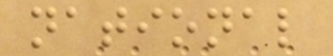national
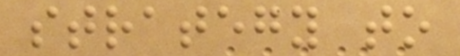strategy to
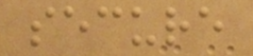secure
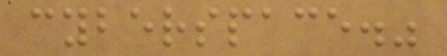cyberspace."
